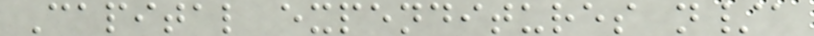Capital expenditures n/a
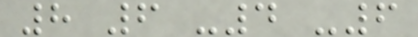8 6 -4 -6
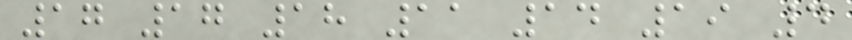17 17 18 11 14 19 4
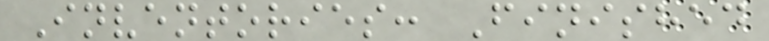Inventories: Finished
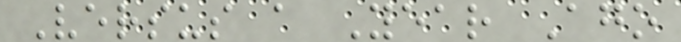Versus a Year Ago
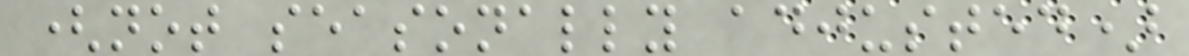(not seasonally adjusted)
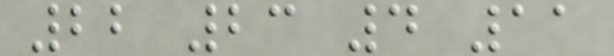22 23 4 11
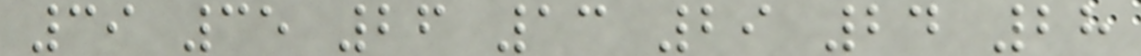39 35 26 13 29 24 28
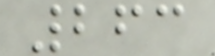263
